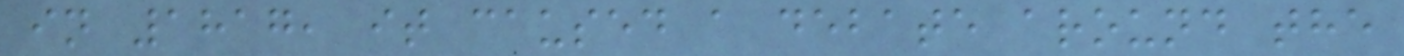in 1817, it caused a debate around the
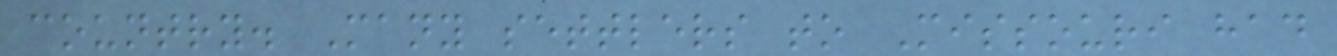country. Many settlers to Missouri had
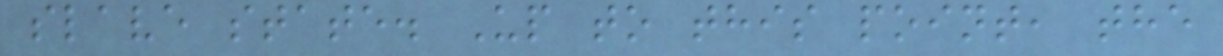slave state. Up to this point, the
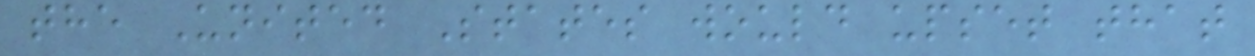the United States would upset that
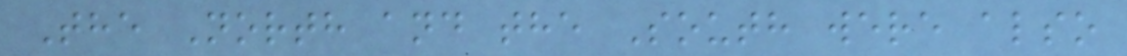The North and the South were also
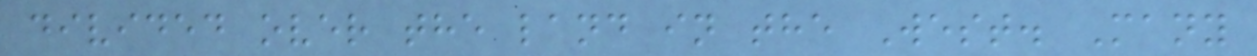divided over the land in the West. Many
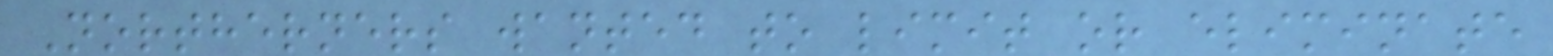Northerners wanted to limit or eliminate
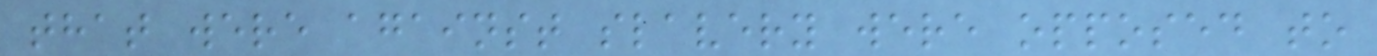that were against slavery were opposed to
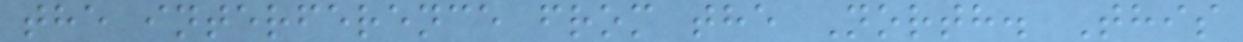the interference from the North. This
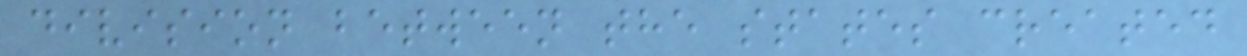division between the states created
